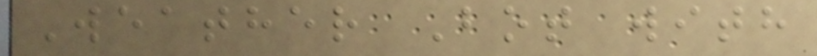Weather Bot with
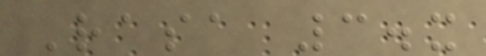Rasa 3.x
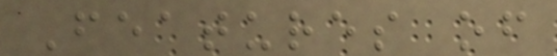Features of
